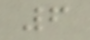6
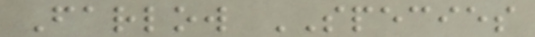Farlow SPECIES
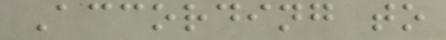According to
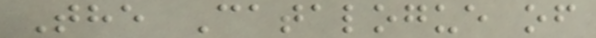The Catalogue of
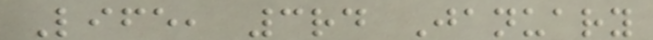Life, 3rd January
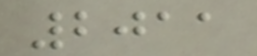2011
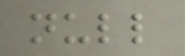null
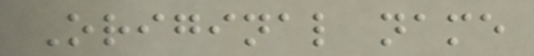Original name
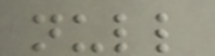null
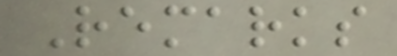Remarks
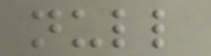null
